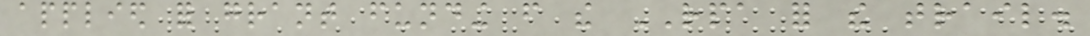applied for grant funding from the RPA for the trail.
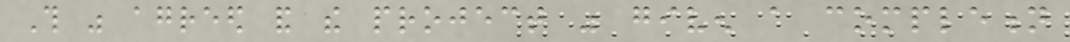This was agreed and the project was given a completion
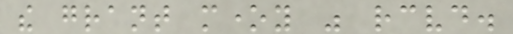the grant money was received.
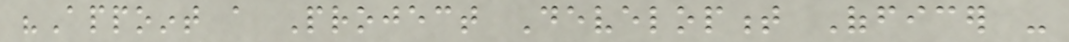"Appoint a Project Development Officer -
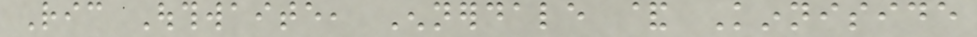Ric Outhwaite, Ennerdale & Kinniside
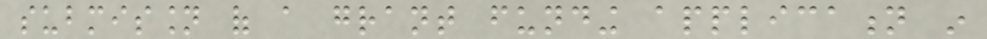submission of a grant funding application in
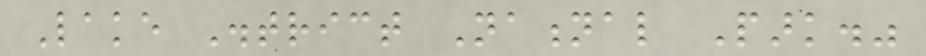Lake District National Park."
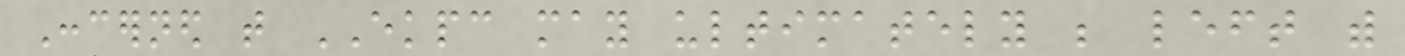Concerned that EKPC may ultimately be left with
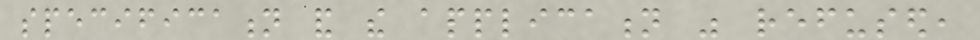specification and the application was refused,
